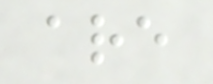are
